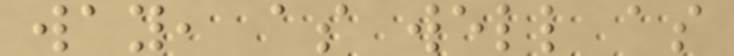way, as well as
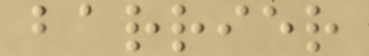barrier
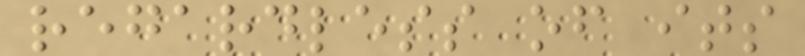regardless of its
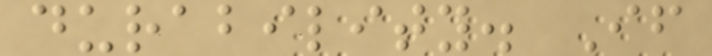durability. If
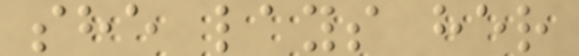she lays her
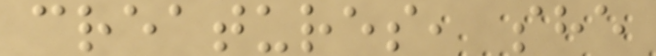creatures, she
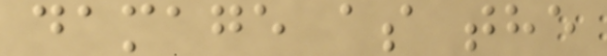damage as the
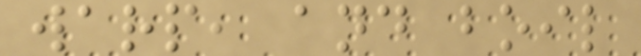warp, and boil
